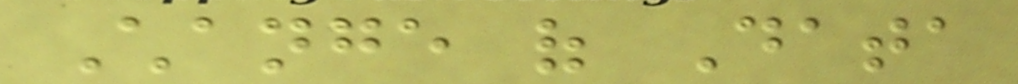Change of Data
